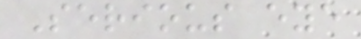Serious eye
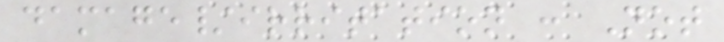damage/irritation : Not
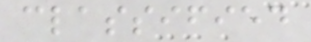classified
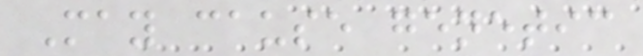May cause genetic
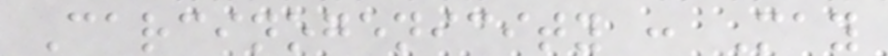Carcinogenicity : May
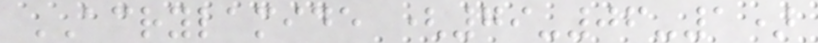ACRYLAMIDE (79-06-1)
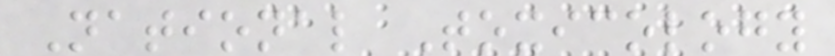National Toxicology
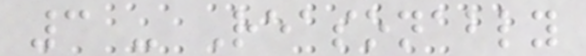3 - Reasonably
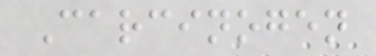Carcinogen
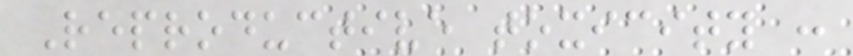Reproductive toxicity :
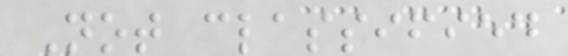Not classified
